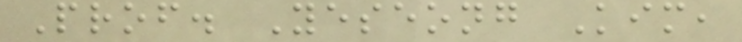Prof. Yeseong Kim,
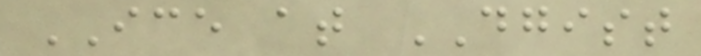ICE at DGIST
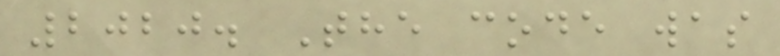2020. The code was
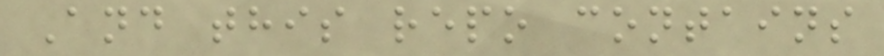And this repo contains
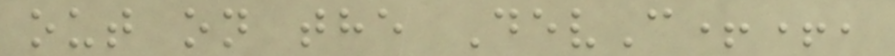out on the DevC++,
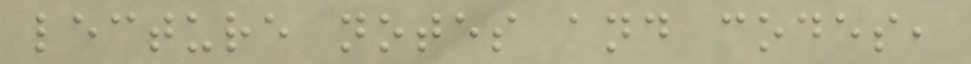lecture notes and codes,
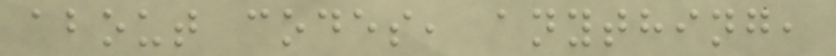about codes, anything,
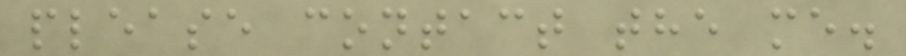please contact the me.
